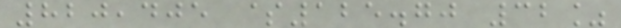820,405 $125.70 32%
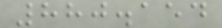880.154
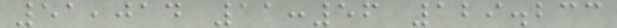51,014 11:56 129.233
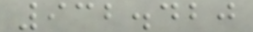932.420
